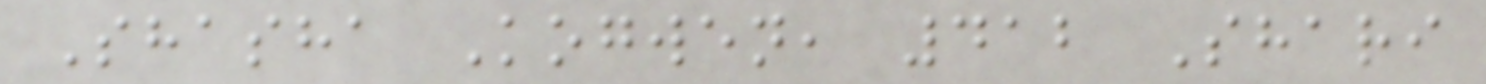Shasha Kogwen, 412 Shari
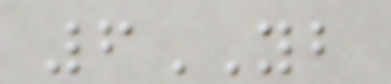6YB
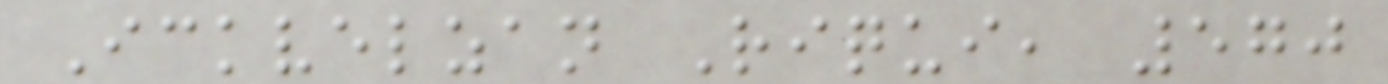Ickvelzan Riqui, 570
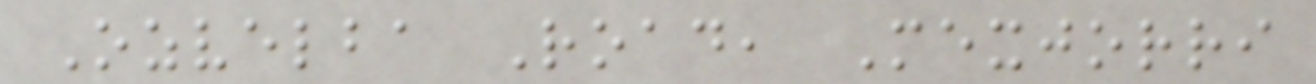Ozvelba Road, Mexjorri
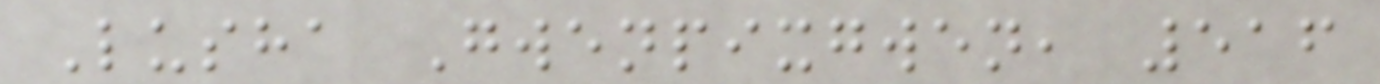Lusha Gwenpixgwen, 516
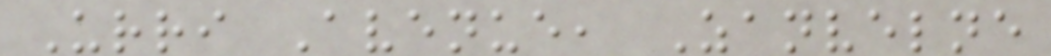Urri Avenue, Zanvelne
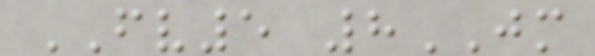FV5 8JM
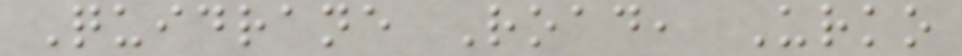Quidrane Road, Urko
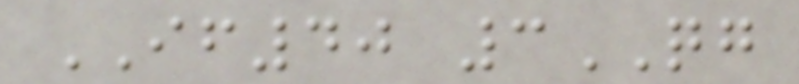IF40 3QG
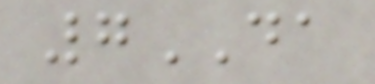7DA
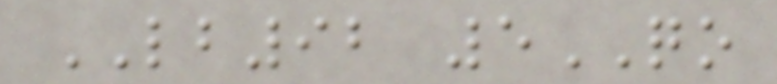LB92 5QO
